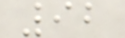92
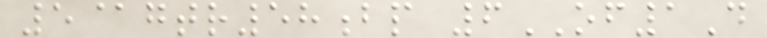5@gtr58bp 6OF1D
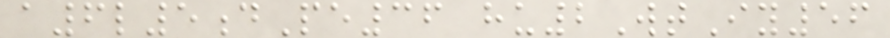a6l5dPe36 hu2WtIy56
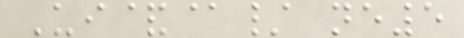Ui&@/ ne5
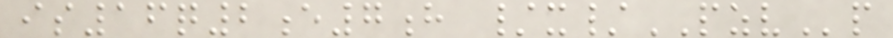is16q2e7h /x/PZVp
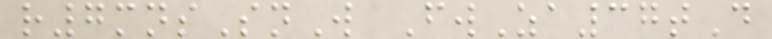r7mnsSnW FwZa37tD
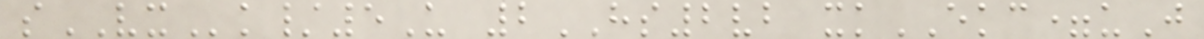sVXk/5U 2HS2vb xkEKC=uJ
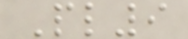Pl9
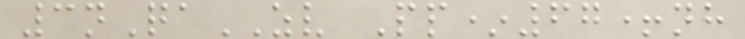3nQaZV Pp*67+nh
